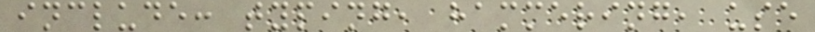include: typing, hammering, use
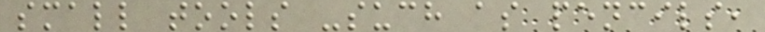small tools -such as pencils,
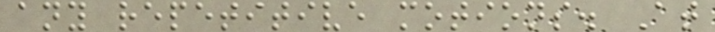any repetitive motions. At
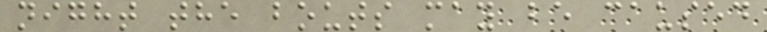night the bouts may be caused
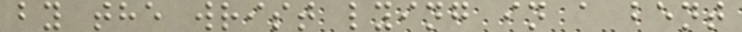by the wrist lying in a bent
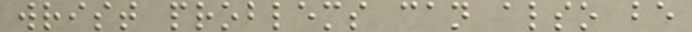wrist problems can also be
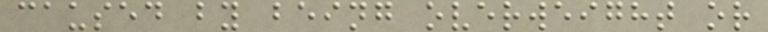caused by being overweight or
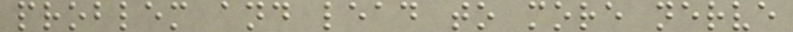problem and lead to more nerve
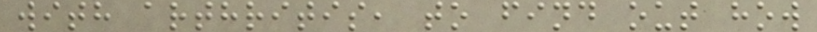with arthritis, to find out how
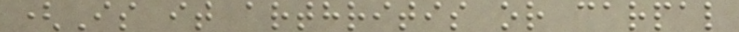(Is it arthritis or carpal
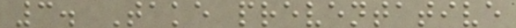3. Take preventative
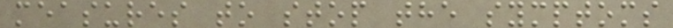measures to stop the symptoms
